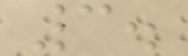3.
